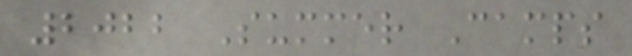2022 Summer Camps
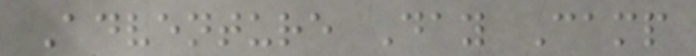Adventure Day Camp
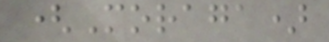(Moraga)
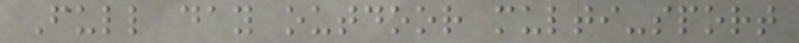Full day outdoor multi-sport
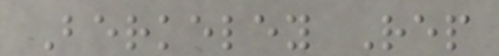Berkeley Rep
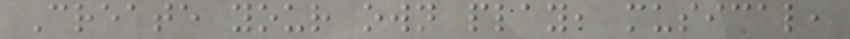Create your own play, musical,
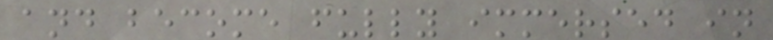and become fully immersed in
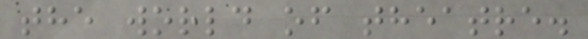the world of theatre.
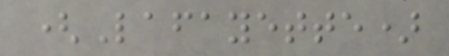(Lafayette)
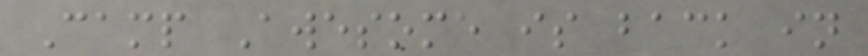Camp Awesome is back in
